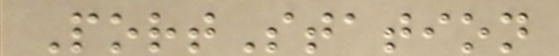PortStation
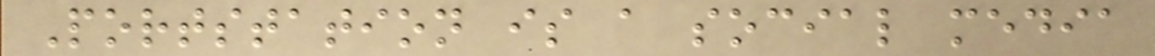Portstation is a social media
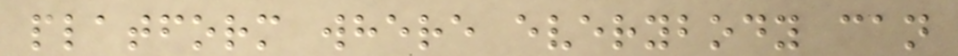platform where everybody can
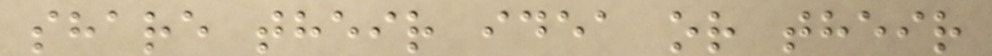share their idea or their
